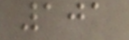101
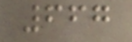667
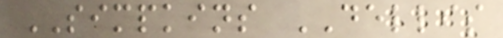SIMPKINS DELLIS
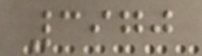3970
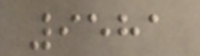9581
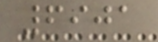6901
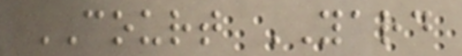COURT YARD
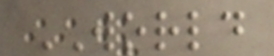WORLD
